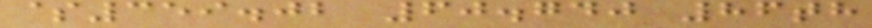$359.02 60.740 86th
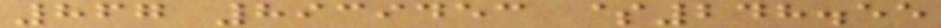867 8939453 $248.55
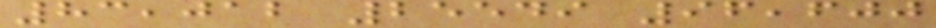83,012 25549 96,600
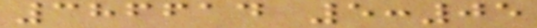386614 5:05
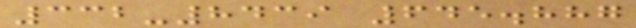332-8439 645.887
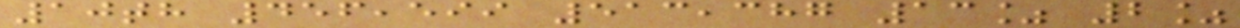10th 456,599 513,387 13% 2%
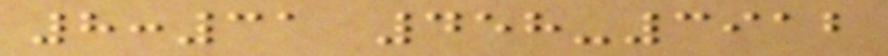8:31 458-3912
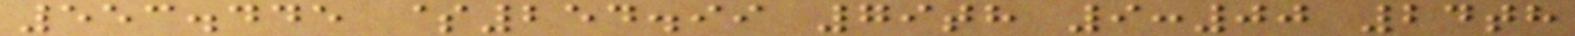553.445 $254.99 79th 9:00 24th
